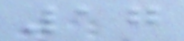17
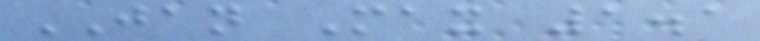JAN Max 1.1
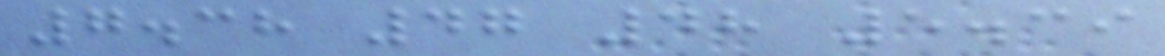7.38 47 48 5.39
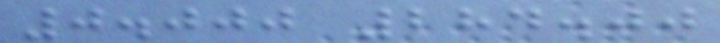0.000 284.00
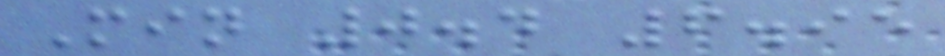Min 0.4 6.95
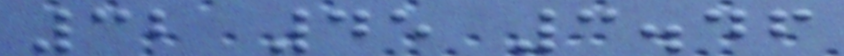32 45 3.46
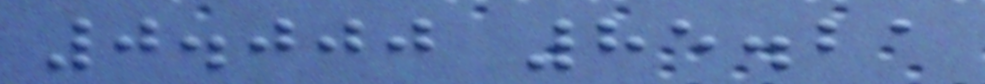0.000 85.21
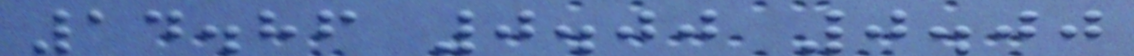14.86 0.00 0.00
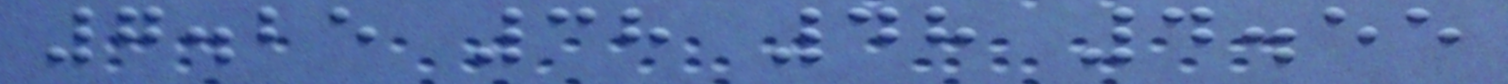7.25 38 48 4.55
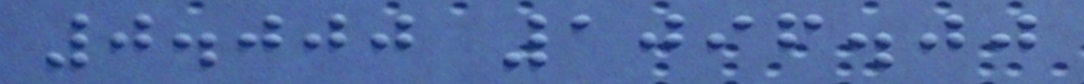0.000 1096.00
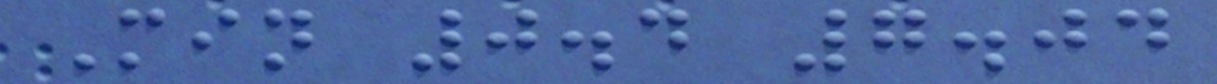Min 0.4 7.04
